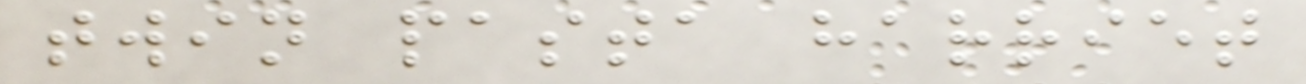twin pasta harriet
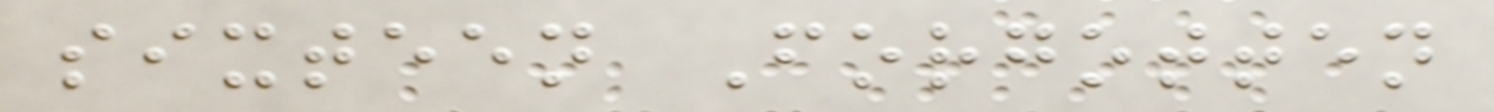sixteen Forgotten
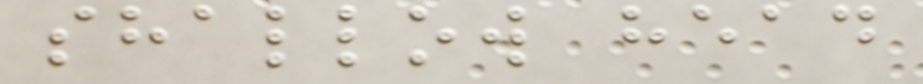shallow head
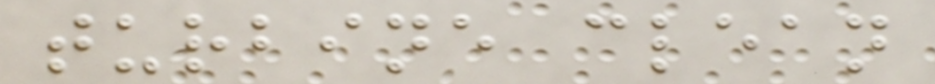turbine clean
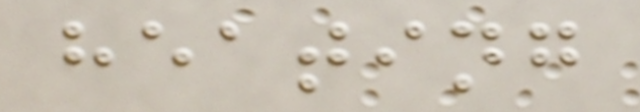heating
